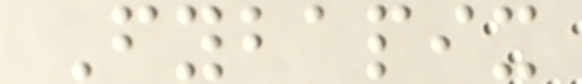Fybapix
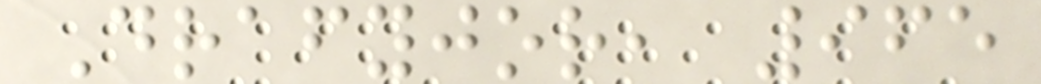Drafyjor, 965
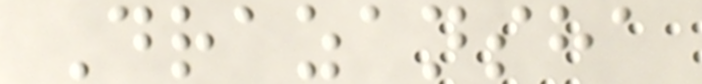Drazansha
